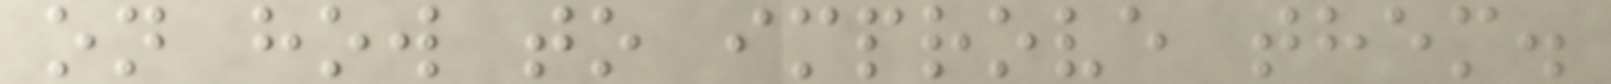on how to improve them.
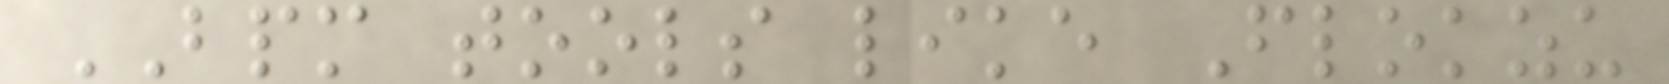BPM tools like Flokzu
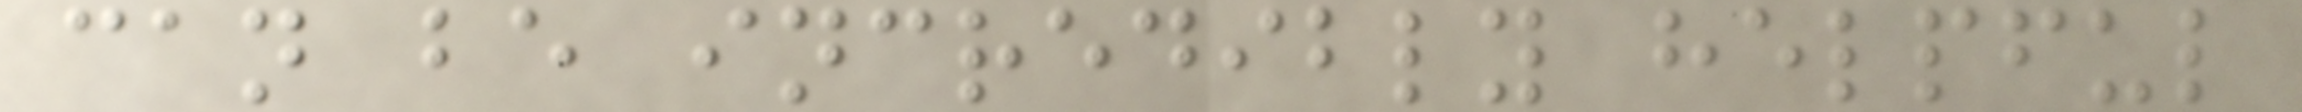can be incredibly helpful
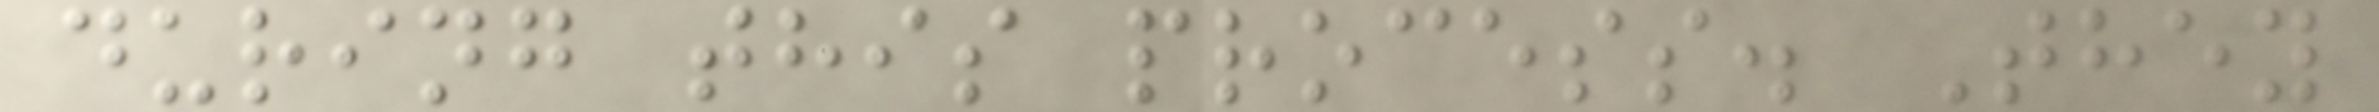during this process. They
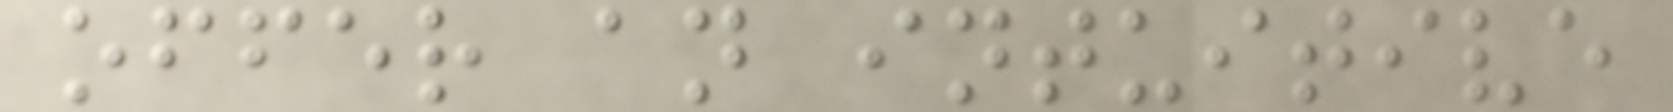offer an intuitive
